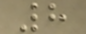8
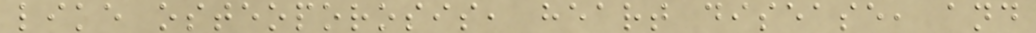like osteoporosis, heart disease, and
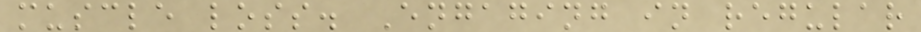muscle loss. Engaging in regular
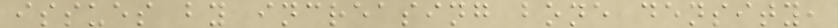issues by increasing bone density,
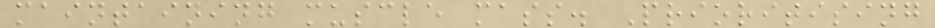maintaining muscle mass. Prioritising
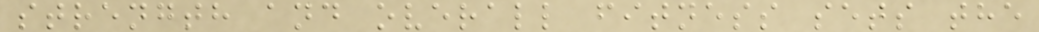strength and overall fitness sets the
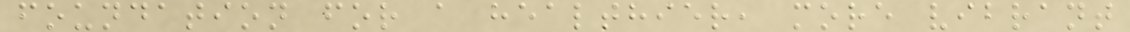foundation for a healthier, more vibrant
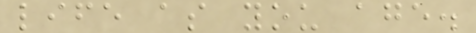life as you age.
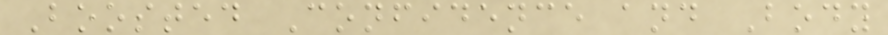Boosted Confidence and Body
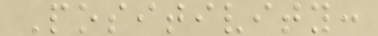Positivity:
